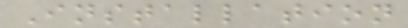Installation
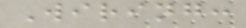Wiring:
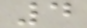4
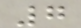7
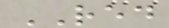RED
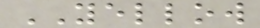YELLOW
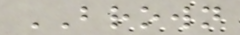BROWN
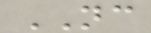NC
